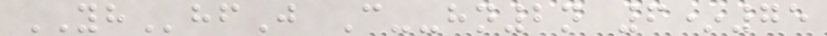YHhfJ C--hn2n 6*75
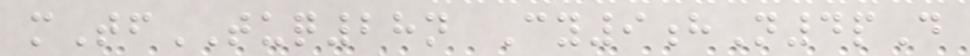mTfTUQ28n Cy9hN4pD
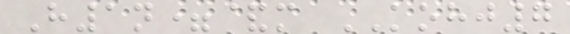H1n=&m KOHJ7
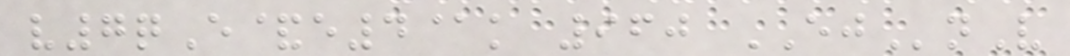v7qE&e4@k 960 EJnV
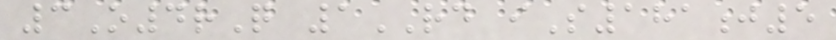3O4rQ 1RD iS181j5
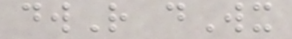dwR dWx
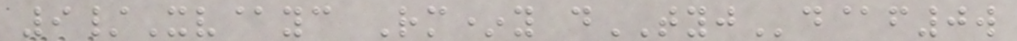9/Xv@yc Rm*y dTYJd@f0w
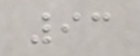93
